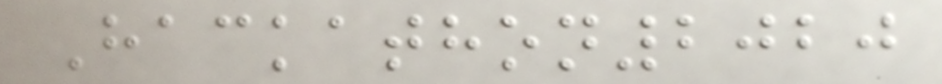Hackathon2020
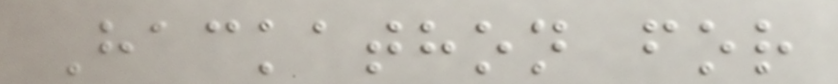Hackathon for
